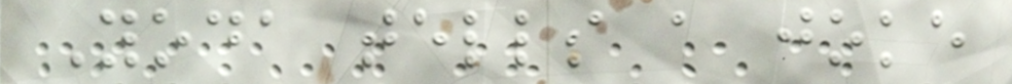Yoda tells a joke
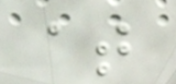at
